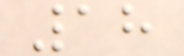18
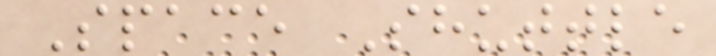Space Shuttle
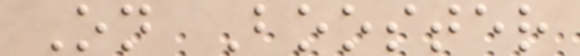On Booster
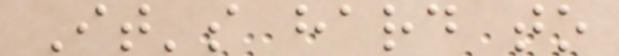It's hard to
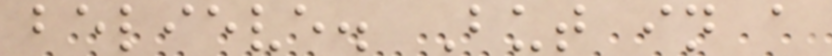believe. But in a
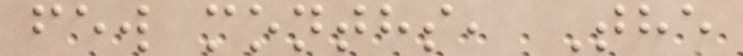few months, The
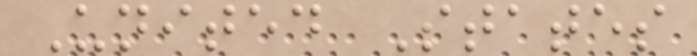United States
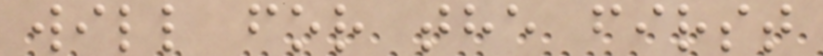will for the first
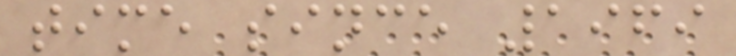time since 1969
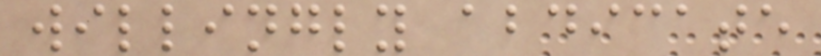willingly abdicate
